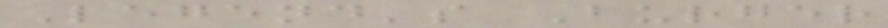Legend's Burger
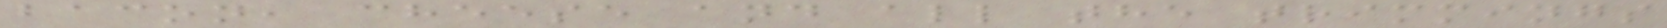bacon, cheese and all the trimmings
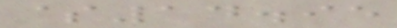$14.95
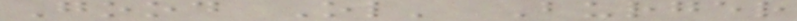Good Ol' Burger
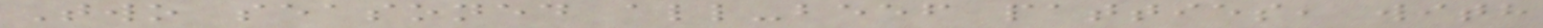Two seasoned all-beef patties, with
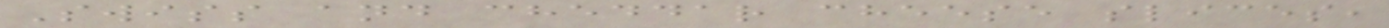Swiss and cheddar cheese slices,
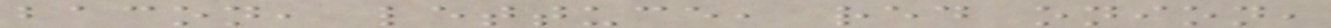bacon, lettuce, red onion,
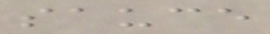sauce
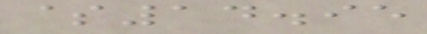$14.95
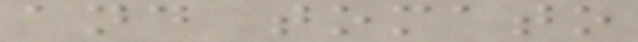and tomato
